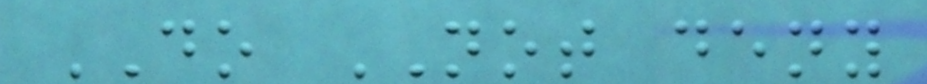DO NOT deny
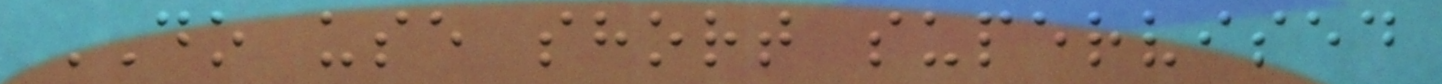DO use short supervised
